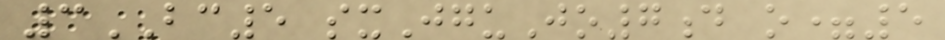3BC5 sxJguJo7d o=5
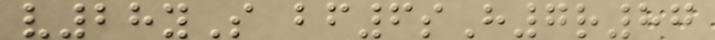v28yS bf6sH7r87
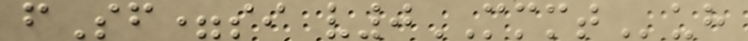fSf=si v0MMMTuh
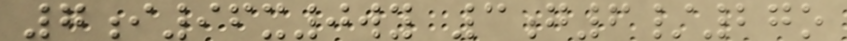7i96x0wy 3g6/27o
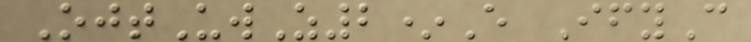OjtUwZ2*E IfyC
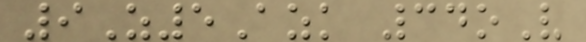9Z5Azk 34oV
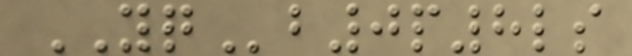YQb0p8ls
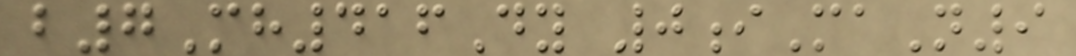b7Mh416Dy 0iMaN9
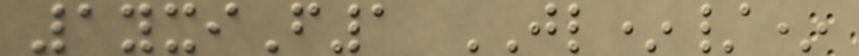1yxiF1 JL*/*
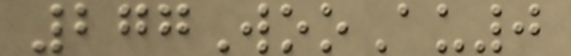277WooAu0
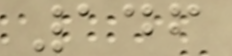146
